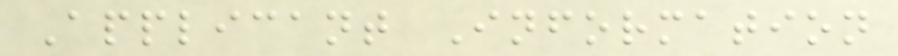Applicant Information
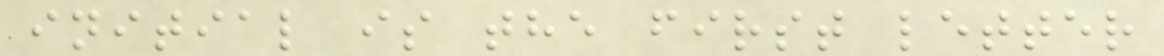initial is the first letter
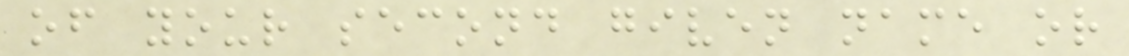of your second given name or
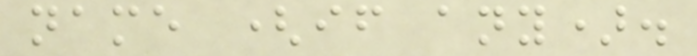name (if any).
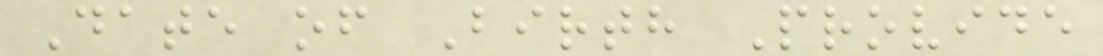Date of Birth Provide
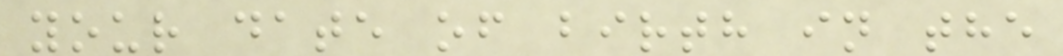your date of birth in the
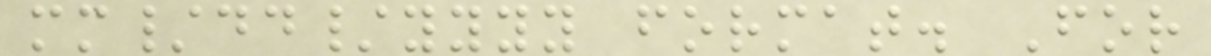mm/dd/yyyy format. For
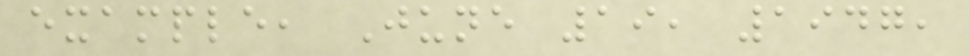example, June 19, 1947,
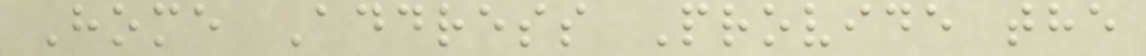Home Address Provide the
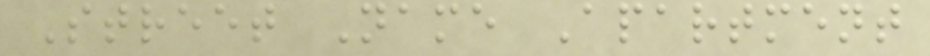Street Name Apartment
